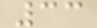33
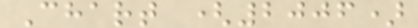Chart (2006)
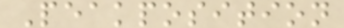Peakposition
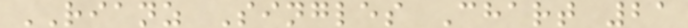RIANZ Singles Chart 21
